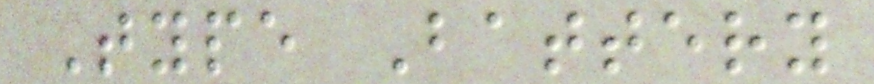Type Battery
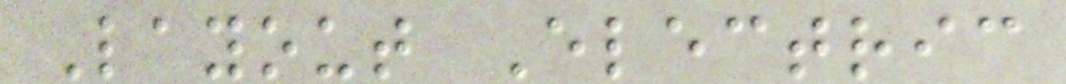Layout Electric
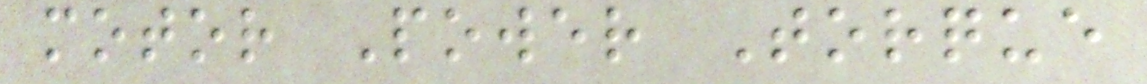motor Power Torque
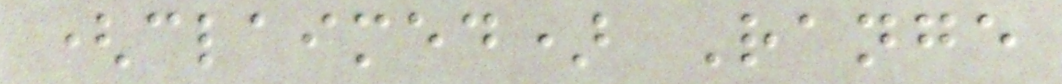(claimed) Range
